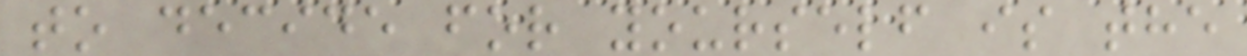to decide for yourself is the
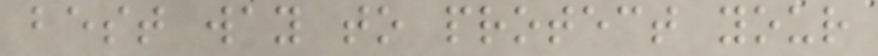best way to protect your
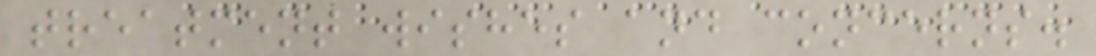treatment wishes and concerns.
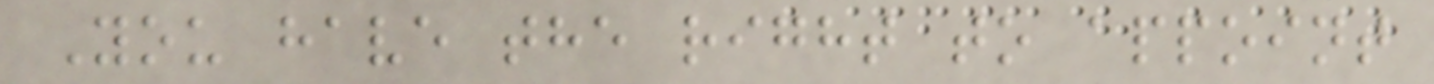You have the right to appoint
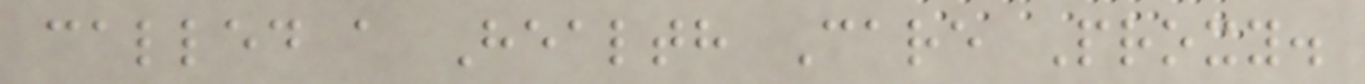called a Health Care Proxy.
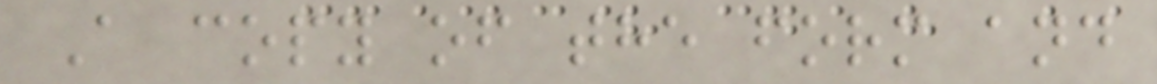A copy of the form and
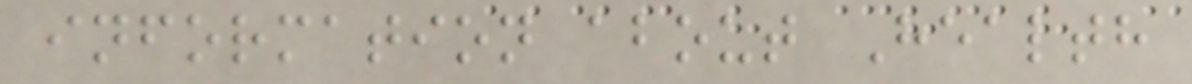information about Health
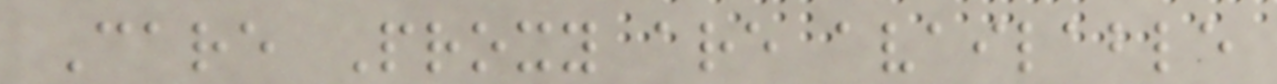Care Proxy are available
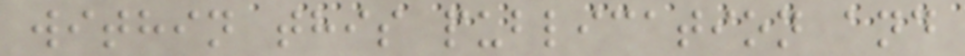within this publication and
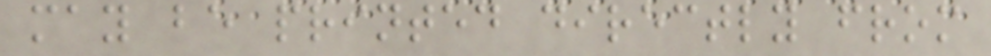may be printed directly from
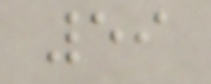59
